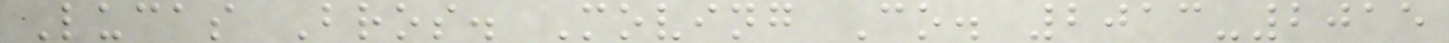Lucas Bros. Moving Co. 2013-2015
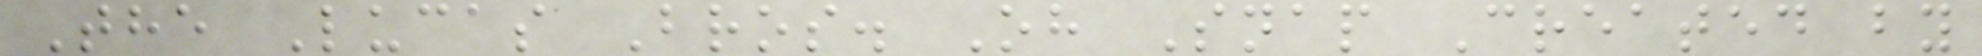The Lucas Bros. Oh Snap Created by
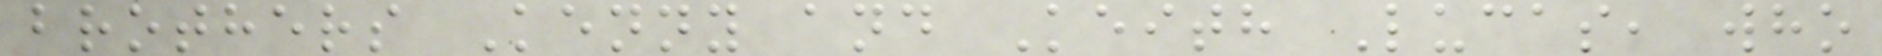brothers Kenny and Keith Lucas, who
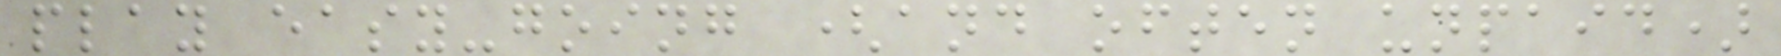play easy-going (and often unpaid)
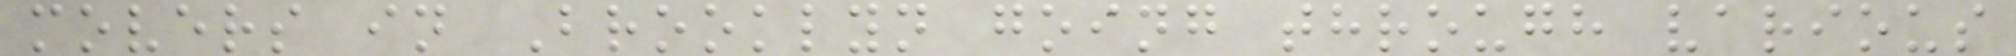movers in Brooklyn going through various
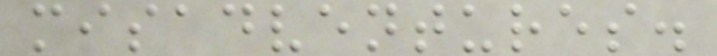misadventures.
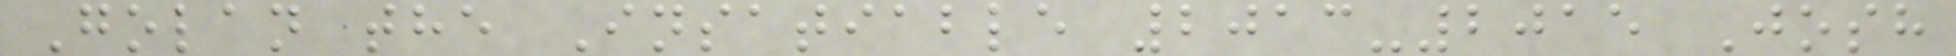Golan the Insatiable 2013-2015 Josh
